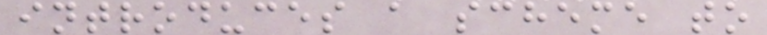introduces a scheme to
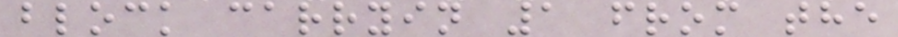block carryin 1 from the
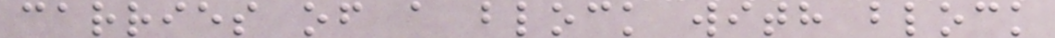carries of a block with block
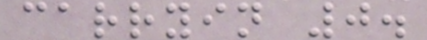carryin 0.
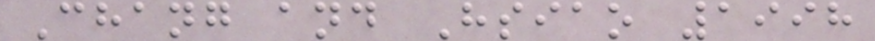Chang and Hsiao 1998
